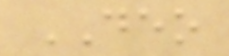DEO
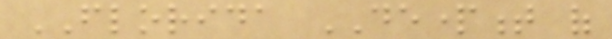FLORIDA DEPARTMENT of
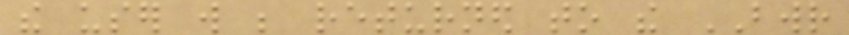the user will be returned to the BWR
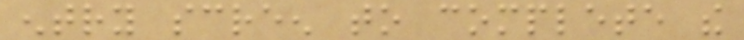entry screen to complete the
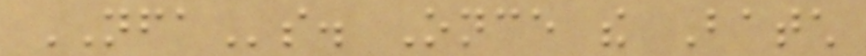NFAs. Once the Batch
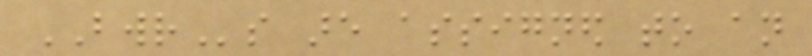BWRs are assigned to an
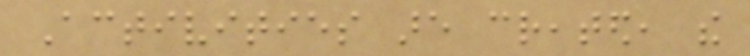Activities are created, the
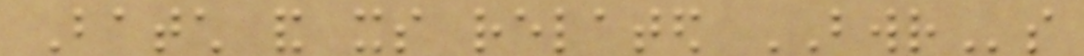Batch and its related BWRs
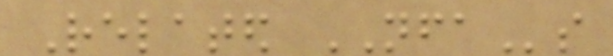Related NFAs
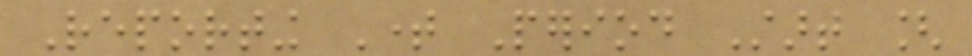Reporting Time Period Start [
